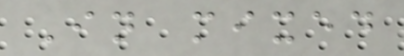In mixed
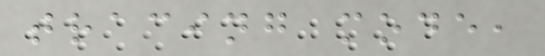tracing mode,
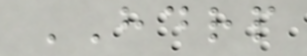HDRP
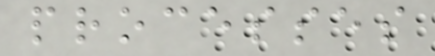processes
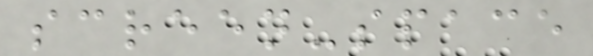screen-space
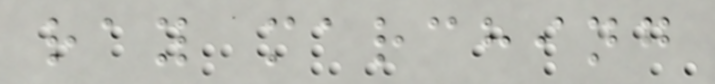ray marching
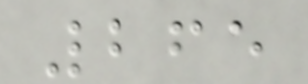265
